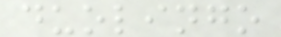duolingo
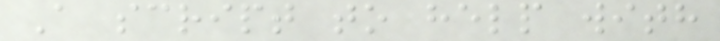A script to help with
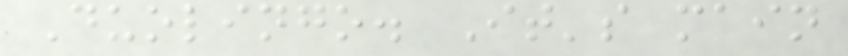Duolingo. It's main
